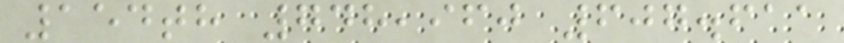154th 748,960 607.611
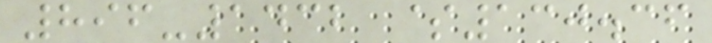896-1432 $130.36
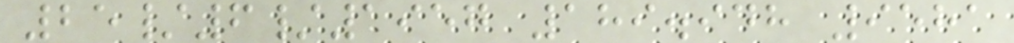25/6/1957 189.948 9581
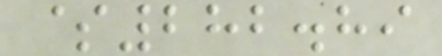$282.89
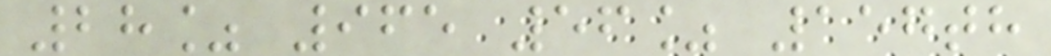28% 965 56% 157th
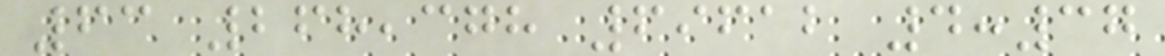63 268,378 69612 4:37
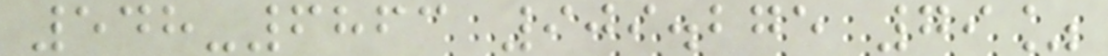548-6863 909.275 79%
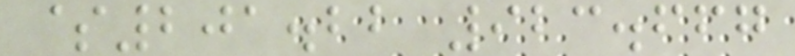$201.22 923.667
